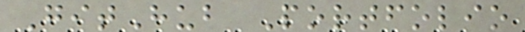GitHub Portfolio
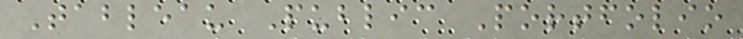Tableau Public Portfolio
